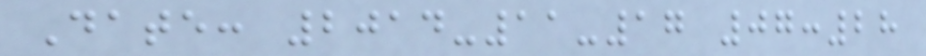Date: 2014-11-17 07:28
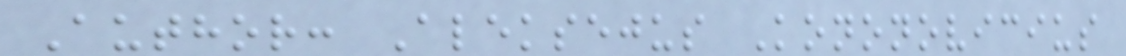Author: Aleksejus Kononovicius
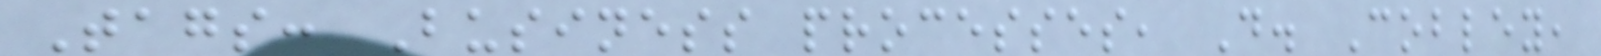Tags: Business processes, D. Cobley,
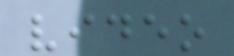video
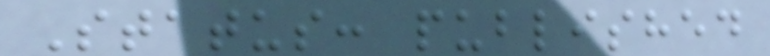Status: published
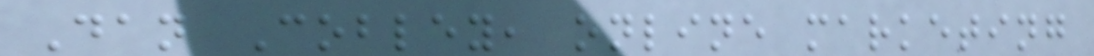Dan Cobley, online marketing
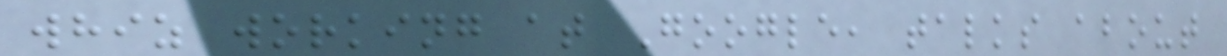whiz working at Google, talks about
